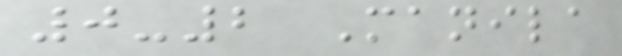0-2 Manila
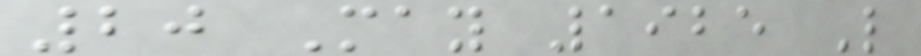20 May 1925 L
